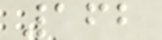162
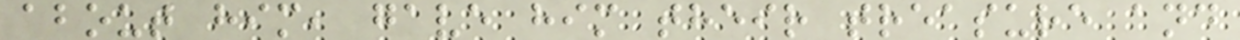about him, gave him their treasure and
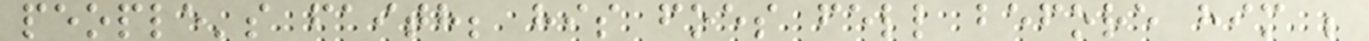people's faith; his foes fell before him ;
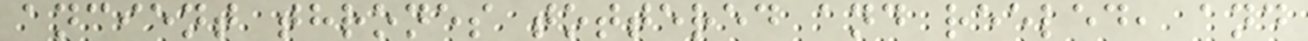ancient thrones tottered and reeled, and
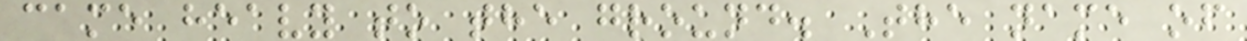came heavy to the ground. The name of
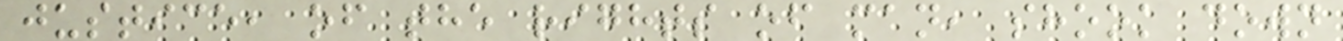justice, of the rights of man, shook down
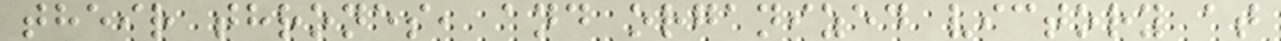their thrones, and organized victory at
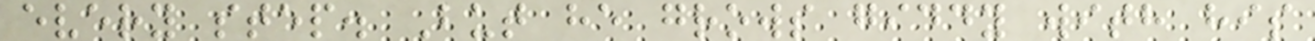every step. But he grows giddy with his
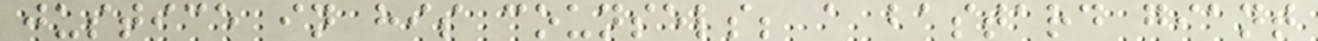justice in his counsels; a bastard giant
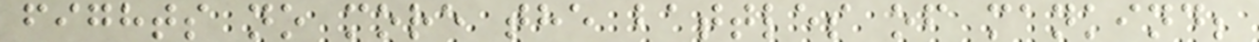fights no more the battles of mankind;
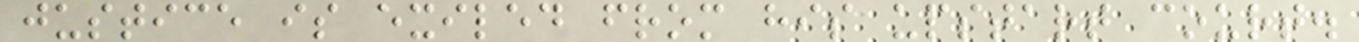justice is exiled from his upstart court.
